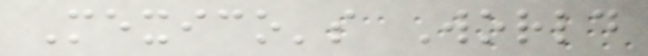Mexico's World
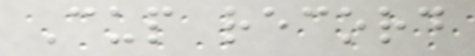Cup record
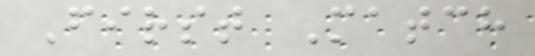First Match
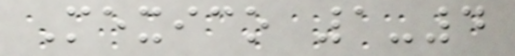Mexico 1-4
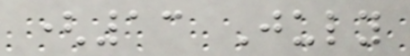(13 July
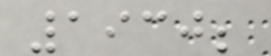1930;
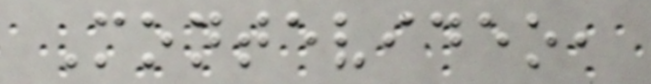Montevideo,
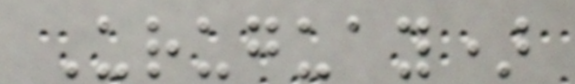Uruguay)
